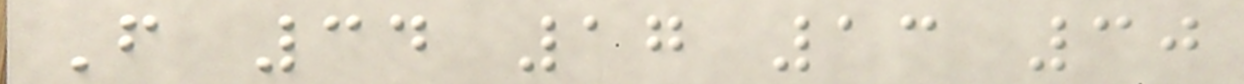F 34 17 13 30
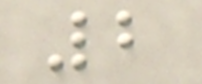2
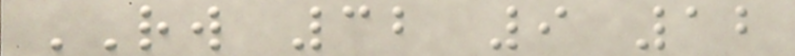RW 32 9 12
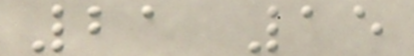21 15
